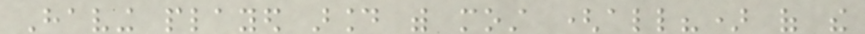Having played around with most (all?) of the
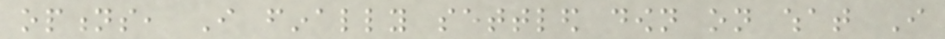options, I finally settled down on what I
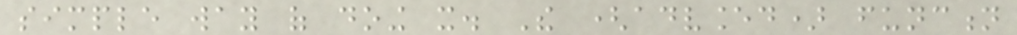simple way of doing it. The (advanced) function
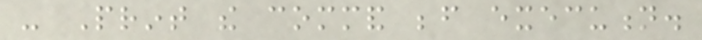- Print the command before execution.
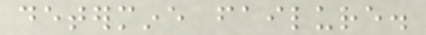determine failure.
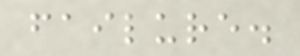failure.
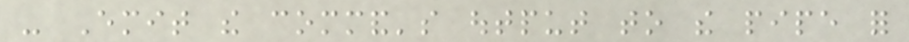- Emit the command's output to the pipe for
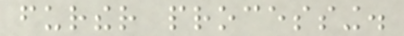further processing.
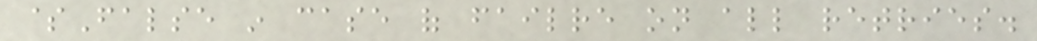$False in case of failre on all retries.
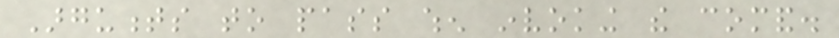Arguments to pass when invoking the comand.
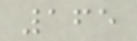165
